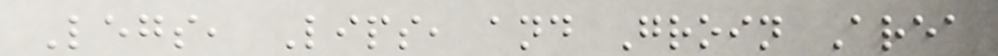Legs, Lips, and Groin Area
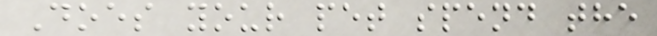Does your pet spend the
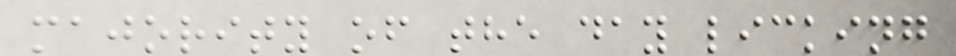majority of the day licking
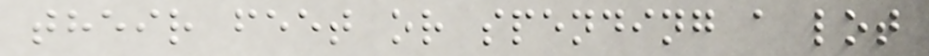their feet or spending a lot
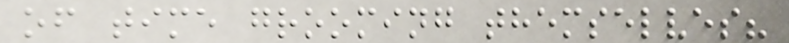of time grooming themselves?
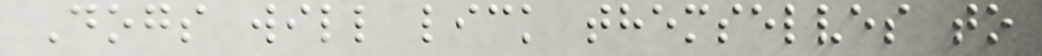Dogs will lick themselves to
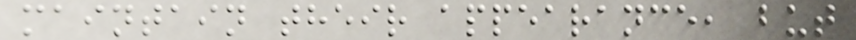maintain their appearance, but
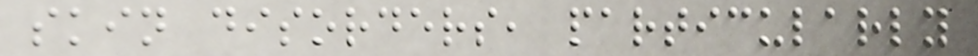skin disorders, particularly
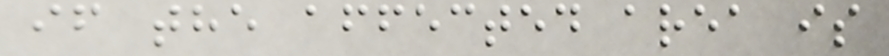if the affected area is
